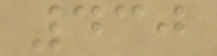430
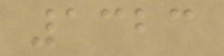1323
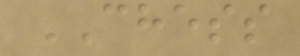CHESS
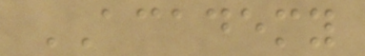ACADEMY
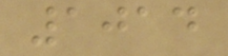1014
